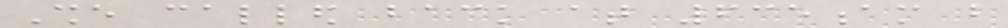She called back at 635am but
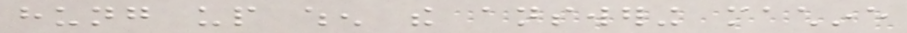hung up when the answering machine
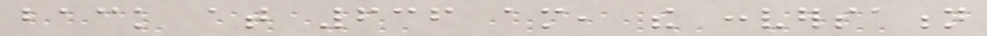back at 636 am, the conversation
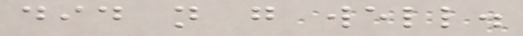did not go well.
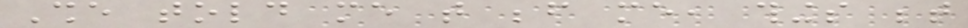She told me that before me, things between
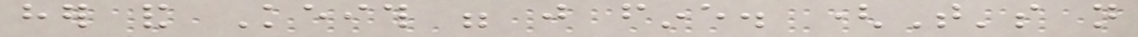her and Keith were just fine. (That's not
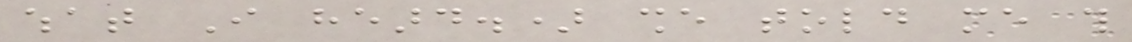what I heard.) she told me this
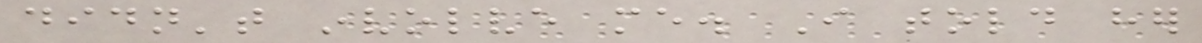didn't involve me. I told her
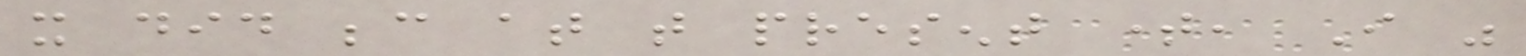it did because at that present time, I was
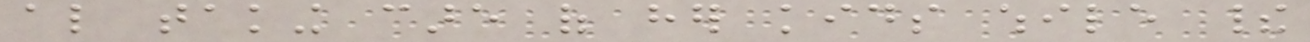also taking care of her kids while their
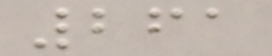261
